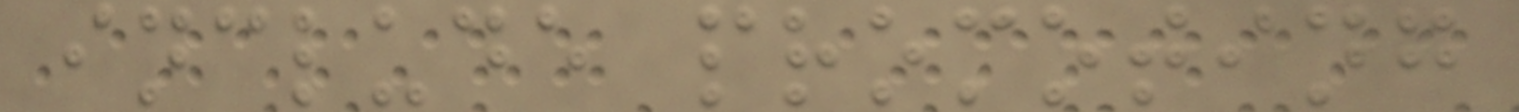include promoting
